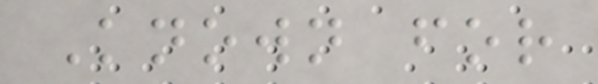Known for
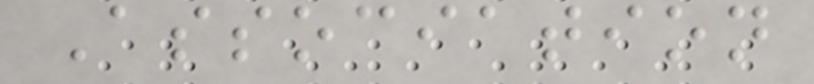Association
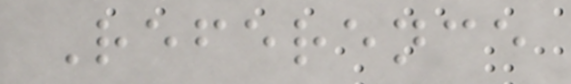Reference
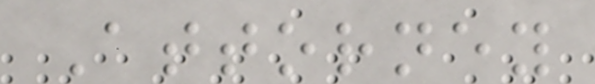Attorney
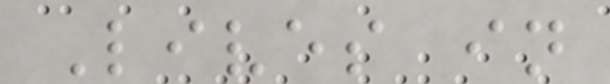Lives in
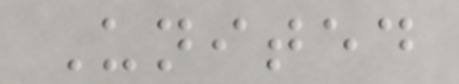United
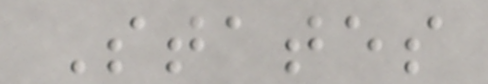States
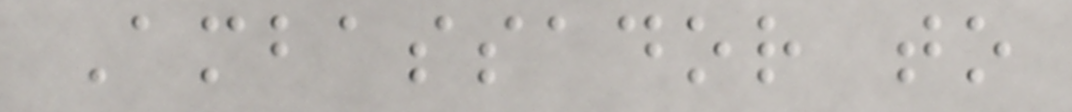Ambassador to
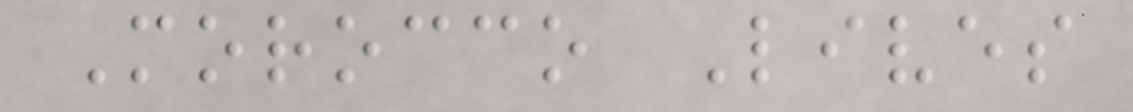Morocco Lives
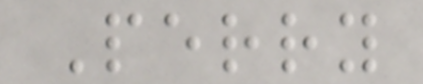Perry
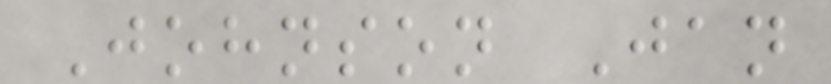Johnson Jan
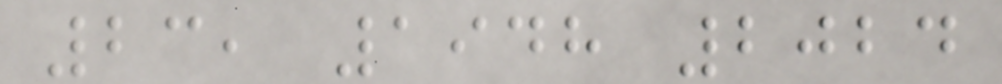23, 1948 2024
